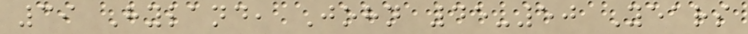39 Hyland, John 45-50 Years
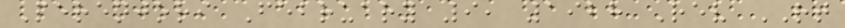Perenjori February 9, 1928 Rev RT
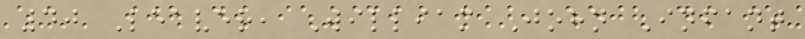40 Leaver, William John Infant
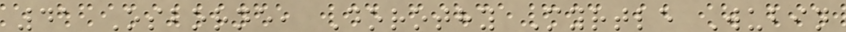41 Osborne, Dorothy Myrtle Wubin
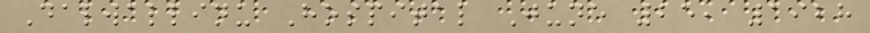Dalwallinu Hospital June 25, 1928
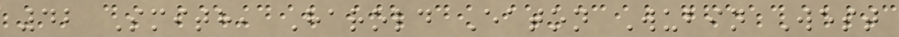42 Smith, Harold Eaton Wubin West
